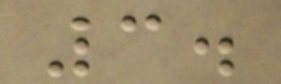3.
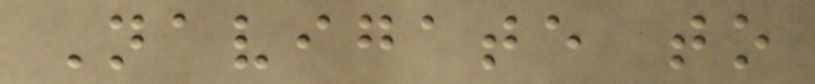Navigate to
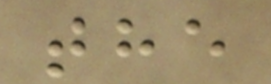the
